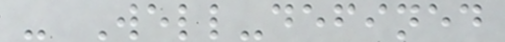- Well-defined
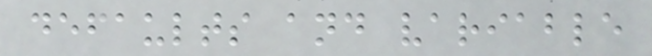defaults and variable
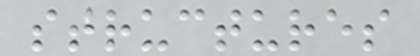structures
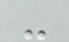-
